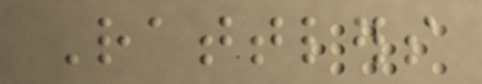Rattlers
